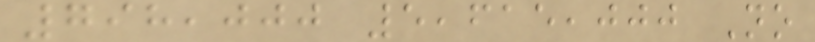798,000 5,615,000 No
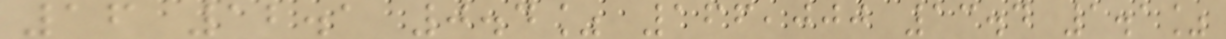16 12.1 0.4% 166,000 13.4 1.1%
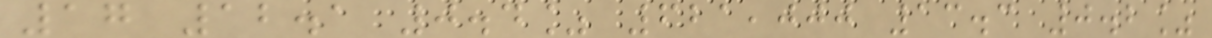17 12.1 0.4% 621,000 13.3 0.2%
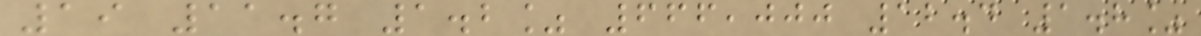19 11.7 1.2% 666,000 12.4 1.8%
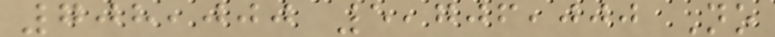708,000 5,706,000 No
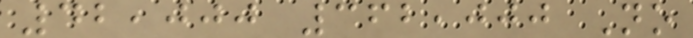42,000 362,000 No
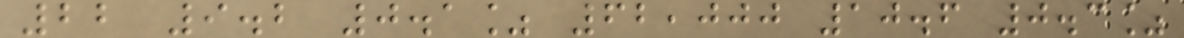22 9.2 0.1% 62,000 10.6 0.3%
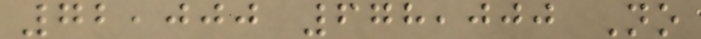72,000 678,000 No
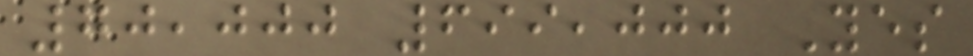70,000 699,000 Yes
